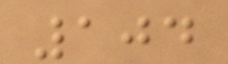104
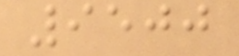9500
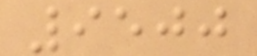9500
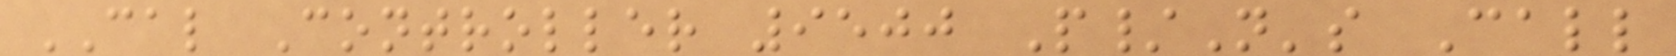CAL Controller 9500 P/N's Call
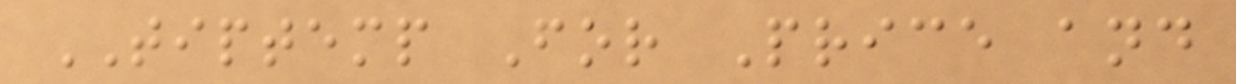TIPTEMP For Price and
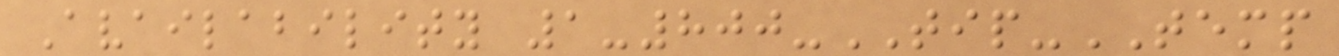Availability 1-800-TIP-TEMP
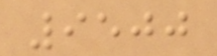9500
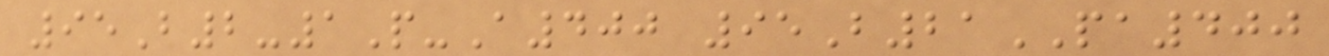95B2-1P-A400 95B21PA400
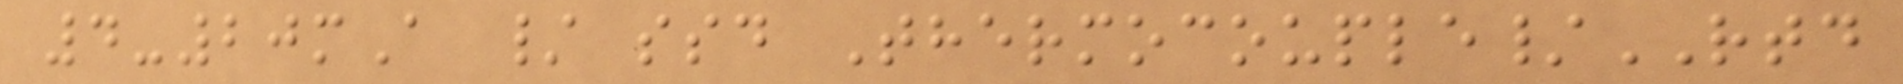4-20mA / ssd Thermocouple/RTD
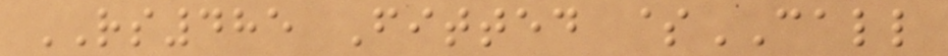RS485 Fitted $CALL
